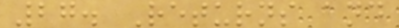27. Returns and
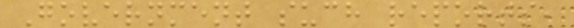Government such reports,
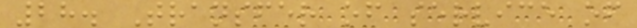28. Transfer of service of
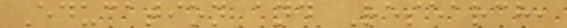Education and Research,
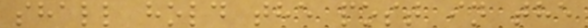shall hold the post in the
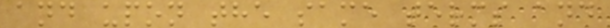and upon the same terms and
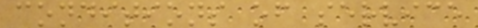conditions of service
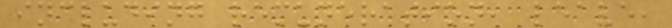including remuneration, leave,
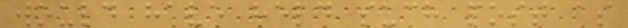would have held such post as
